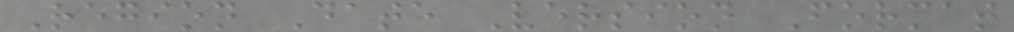Region Date Version Format
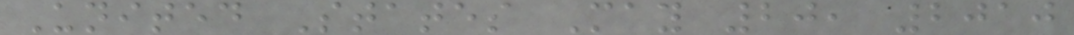United States May 20, 2010
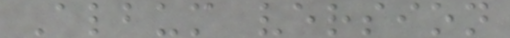Album version
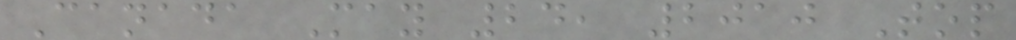Canada May 24, 2010 Top
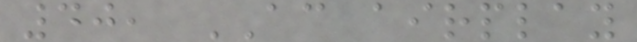40, AC airplay
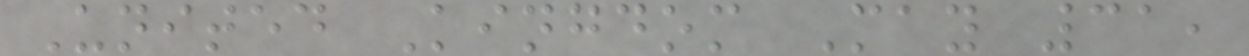United Kingdom May 31,
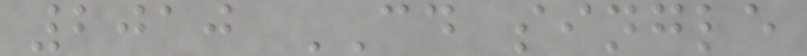2010 CD single
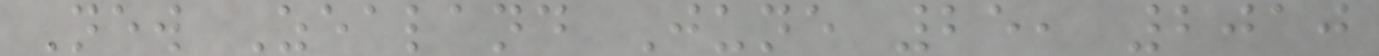New Zealand June 25, 2010
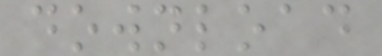download
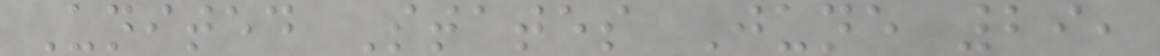United States June 29,
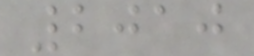2010
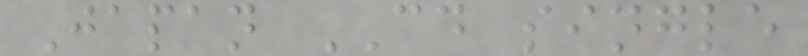Japan CD single
